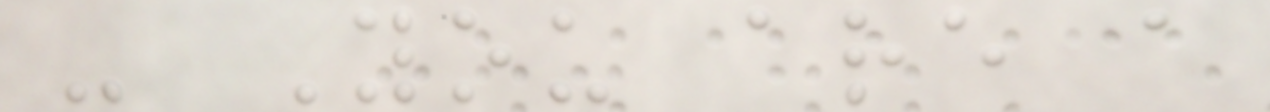- You are a
